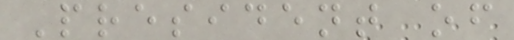President of
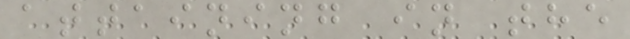attaining in the
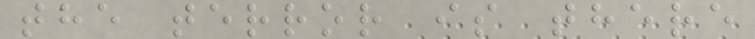the terror is there
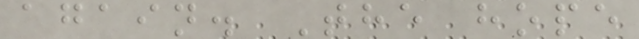again. The hope
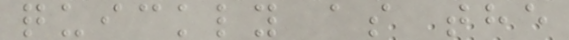quickly as the
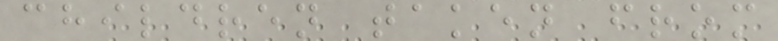children taken from
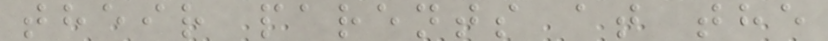their parents at the
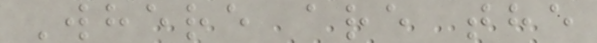Where are the
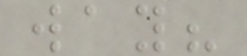way?
